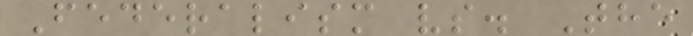Federalism vs. The
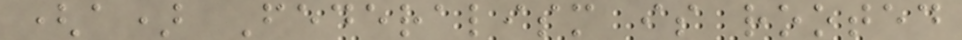(a) Federalism is rooted
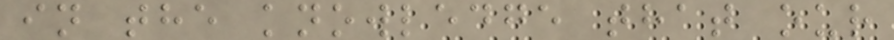in the knowledge that our
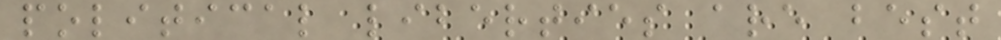political liberties are best
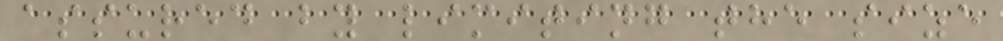assured by limiting the size
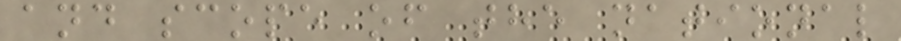and scope of the national
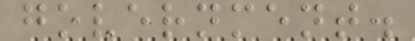government.
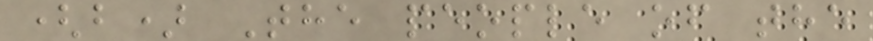(b) The people of the
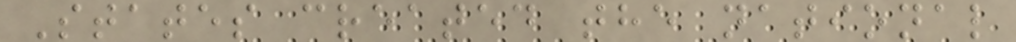States created the national
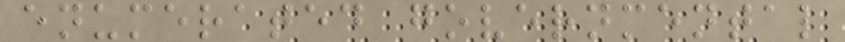enumerated governmental
